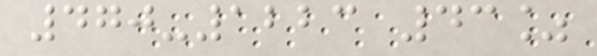470-1223 43%
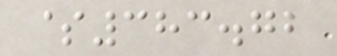$383.72
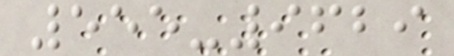555-9629
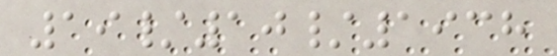19/10/1938
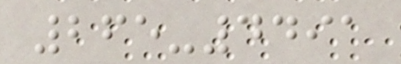265-4491
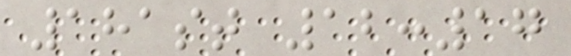181st 12:17
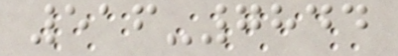516-7844
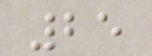25
